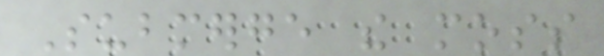Submerge the moss
